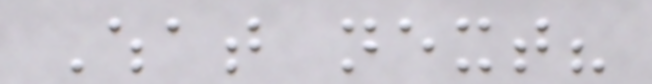What next?
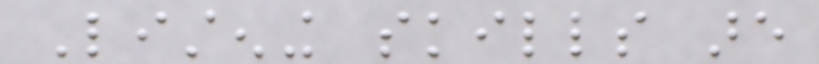Listening skills are
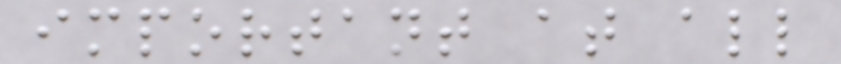important at all
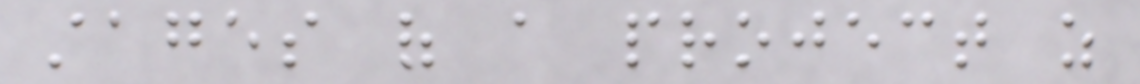stages of a project as
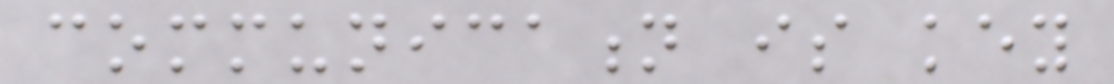communication is key
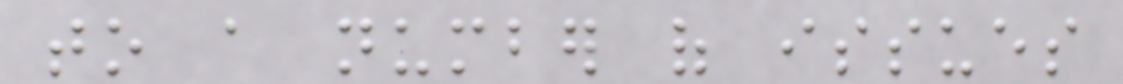to a number of issues
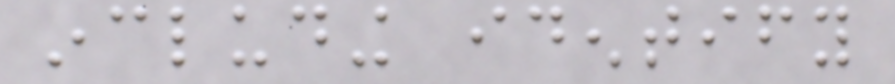including identify
